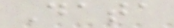Data
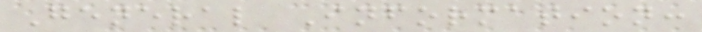General Information:
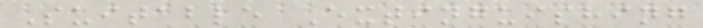Suitable Extinguishing
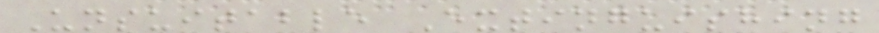Unsuitable Extinguishing
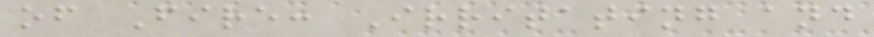of Fire: Irritating and
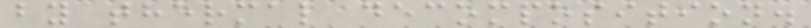by thermal decomposition.
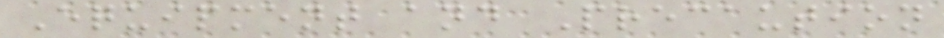Equipment and Precaution
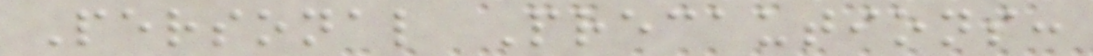Personal Precautions:
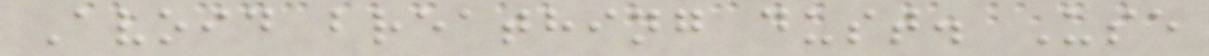Avoid breathing dust. Use
